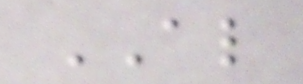AL
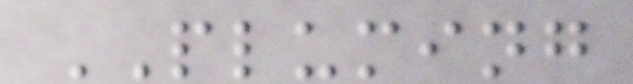PLUMING
